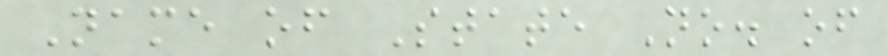Name of State No. of
